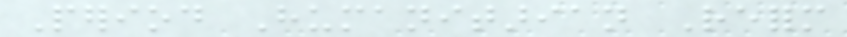Period Humanitarian Reform
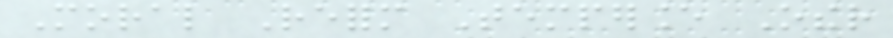Moral Reform Temperance Other
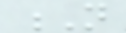N
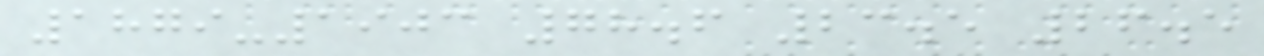1879-1903 78.6 23.5 26.5
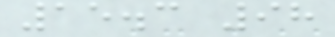15.3 98
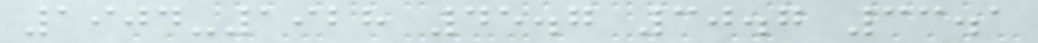1904-1928 45.7 30.7 33.1
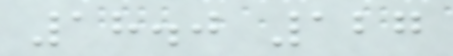18.0 127
